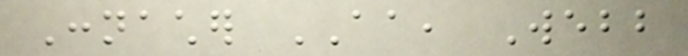Connacher AA, Webb
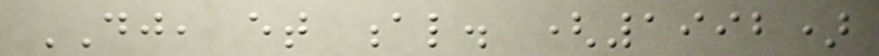DJ, et al. (1992)
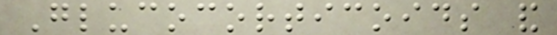Glucocorticoids and
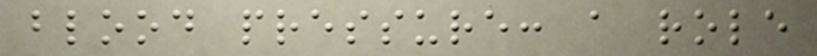blood pressure: a role
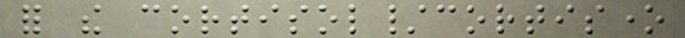for the cortisol/cortisone
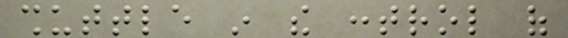shuttle in the control of
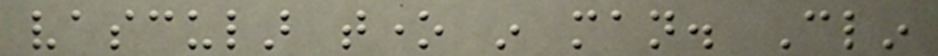vascular tone in man. Clin
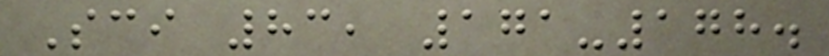Sci 83, 171-178.
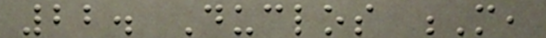22. Duclos M,
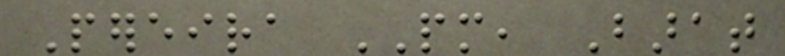Pereira PM, Barat
